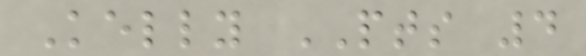Kelly PTS 4
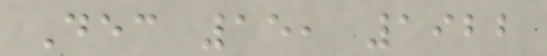Dec 15, 1922
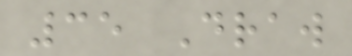35 Draw
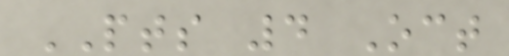PTS 4 Oct
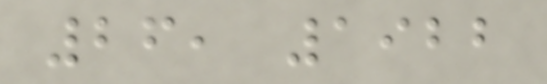26, 1922
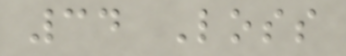34 Loss
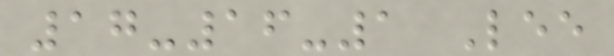17-16-1 Lee
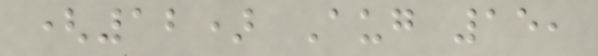(12) Aug 15,
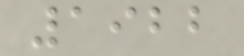1922
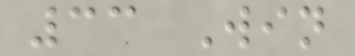33 Win
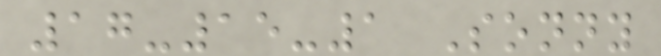17-15-1 Sonny
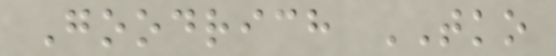Goodrich TKO
